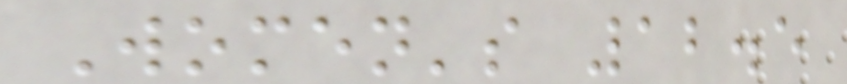Women's 12.5
